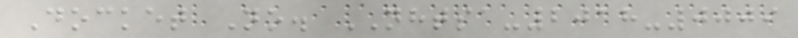Docket No. NHTSA-2018-0009
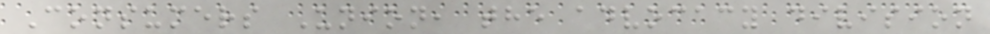Consumers Union, the advocacy division
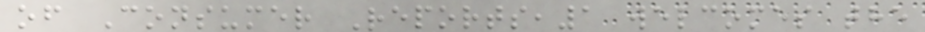of Consumer Reports,1 welcomes the
